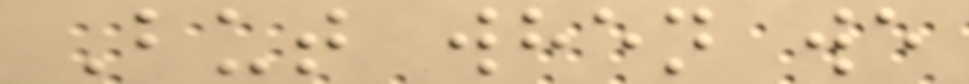But when we
